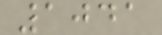1041
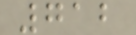712
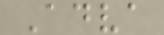Adva
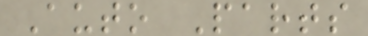Auto Parts
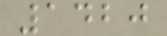1420
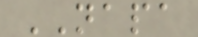NAPA
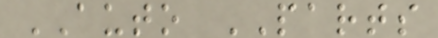AUTO PARTS
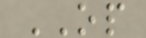OP
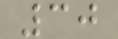30
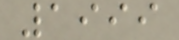1999
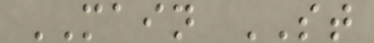MAIN ST
